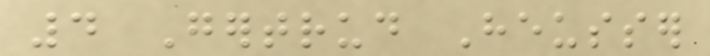4 Gertrud Heusser
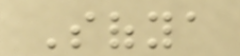Sofya
